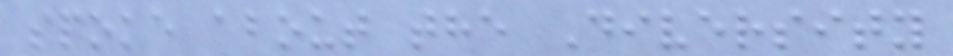spoke about the Diversity
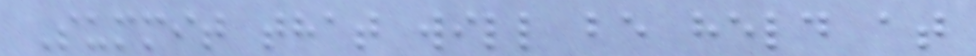Summit that will be held at
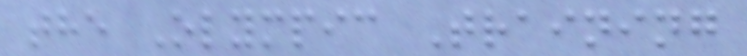the Olympic Training
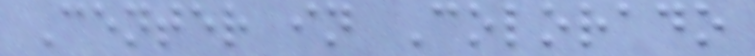Center in Colorado
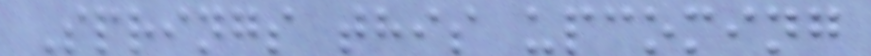Springs this upcoming
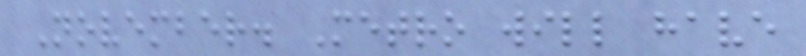November. Metro will have
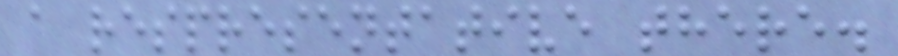a respresentative there.
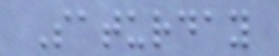Saturday
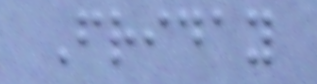Friday
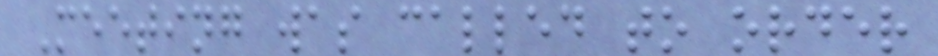Meeting was called to order
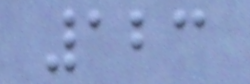123
